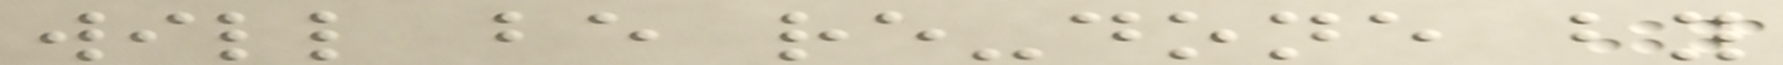will be re-done by
